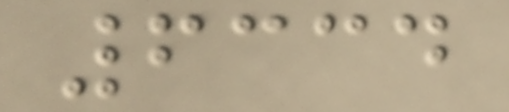6334
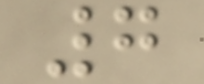7
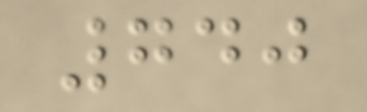740
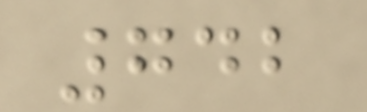742
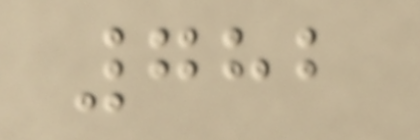782
